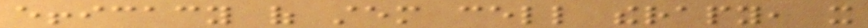efficacy of stem cell therapy, it
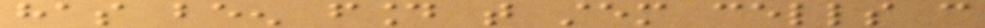has been found that stem cells can
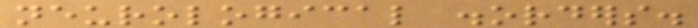neurological disorders.
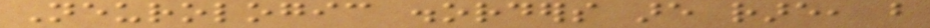Neurologic disorders are rare, but
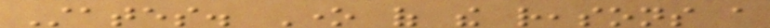States. One of the reasons a
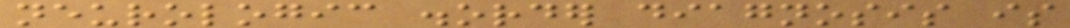neurologic disorder diagnosis is
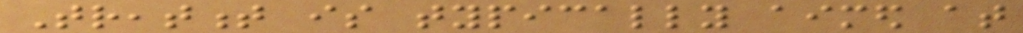Treatment is typically aimed at
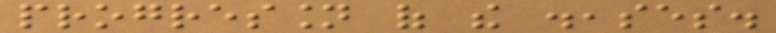progression of the diseases.
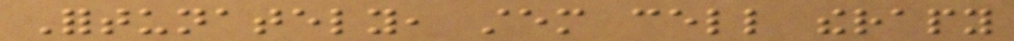Fortunately, stem cell therapy
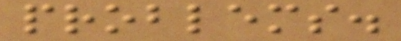problems.
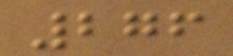276
